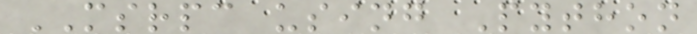MSRPC using Python
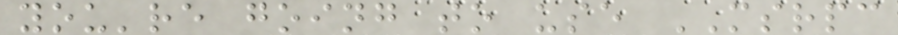you're going to use MSRPC
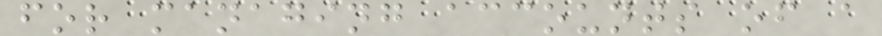for managing accounts of a
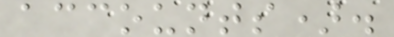accounts).
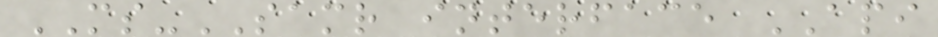MS-SAMR interface API
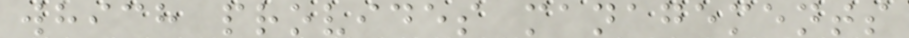which provides managements
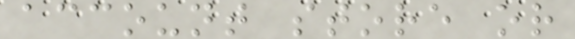account store or
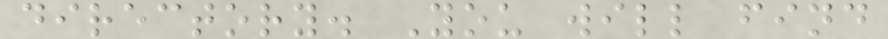directory. You will find
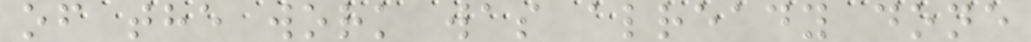of the work was already done
